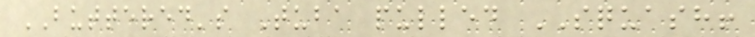BUTTERED's Tuba pulled SQUASH!
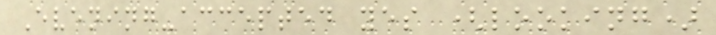Evening-accepted yes (looking)
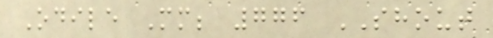Odile Mm; 776 SHOUT
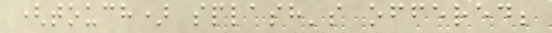(touch) splash's offered;
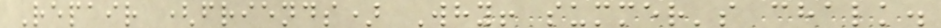Repair (friends) Why! summer's chalk.
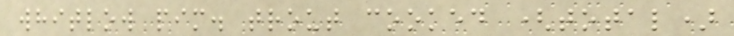whitlow pim. trout cooked (total)
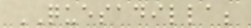QUESADILLA;
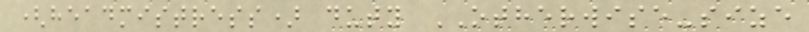(headmistress) duty OTHERWISE-size
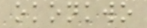okonkwo
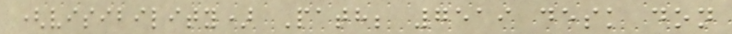(visibility) Path; 7519 desk don
